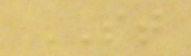ST
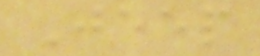Jeep
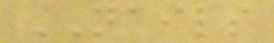NAILS
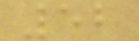52
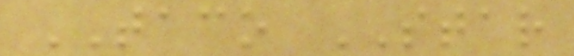TACO STAR
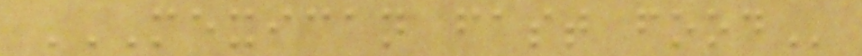MEXICAN FAST FOOD
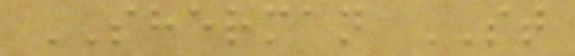SHERMAN ST
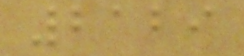2129
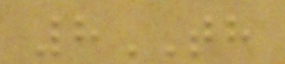8TH
